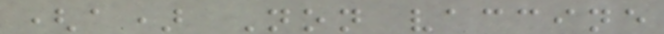(a) Non vaccine
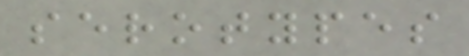serotypes
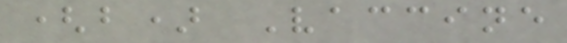(b) Vaccine
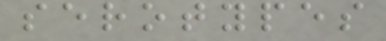serotypes
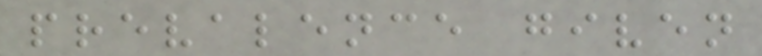prevalence given
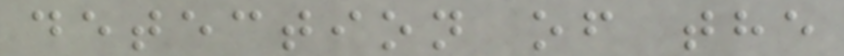detection of the
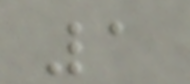1
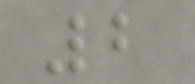2
